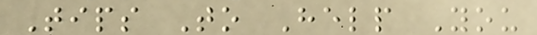Tips To Help You
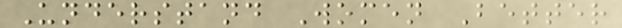Understand Women Better
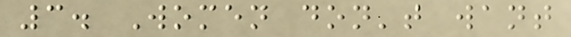3. Women don't want
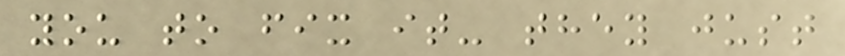you to fix it- they just
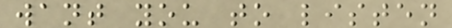want you to listen
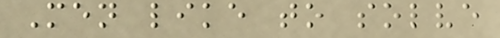Men like to solve
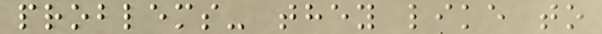problems- they like to
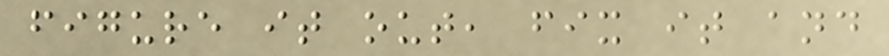figure it out, fix it and
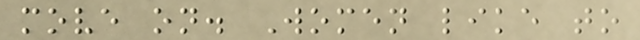move on. Women like to
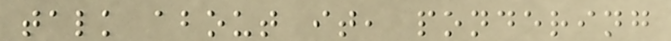talk about it, pondering
